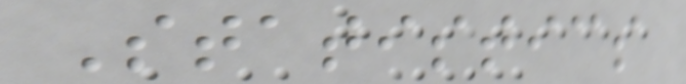Statistics
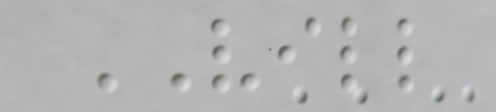VILL
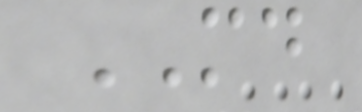MD
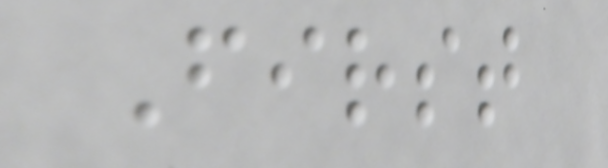First
